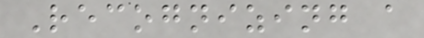Recognizing a
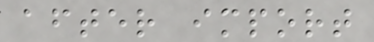after import
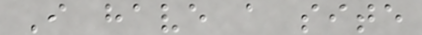I have a site
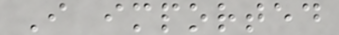I imported
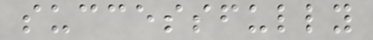successfully
